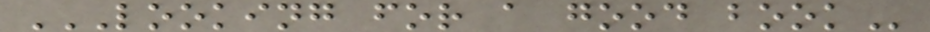LOOKING FOR A GOOD BOOK
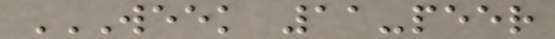WEEK 11-PEER
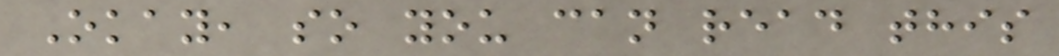Okay, so you can read this
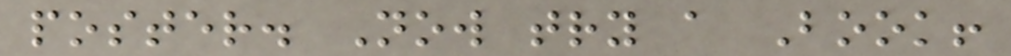poster. Now try a Book!
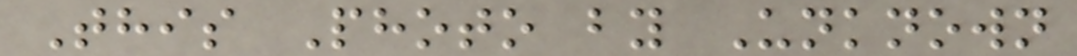This Photo by Unknown
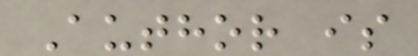Author is
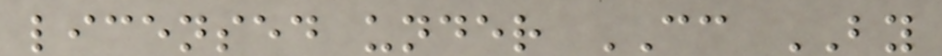licensed under CC BY
